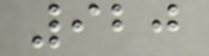920
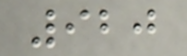920
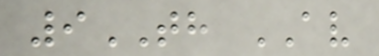9TH AV
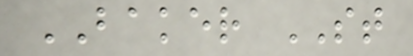BAKER ST
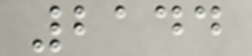2144
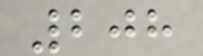208
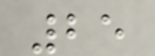25
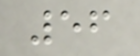56
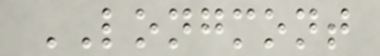LONGMONT
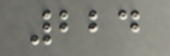224
